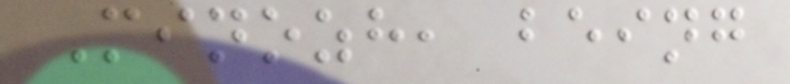Minozh, being
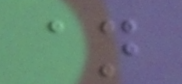an
